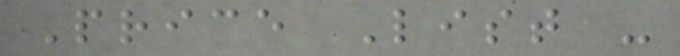Price List -
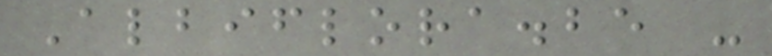Albiflora.be -
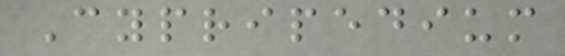Cypripedium
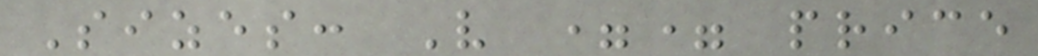Sizes: V == price
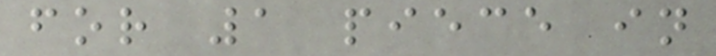for 1 piece in
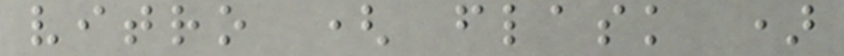vitro ( flask )
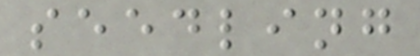seedling
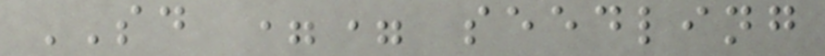SD == seedling
